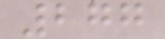277
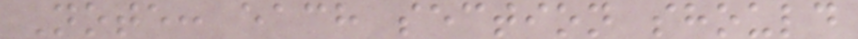Note: each section should
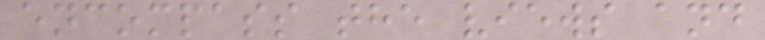encompass the views and
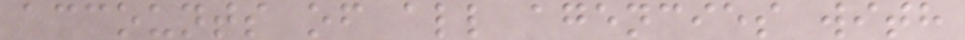accounts of all agencies with
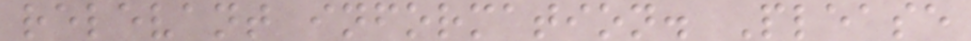relevant information. Please
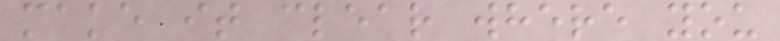make it clear where you
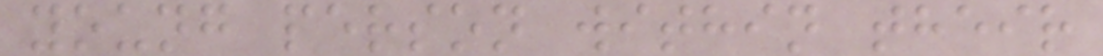young person within their
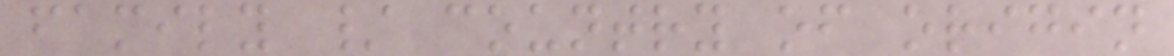family / country of origin
